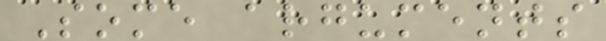Some arguments
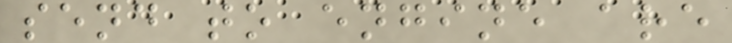send to engine are
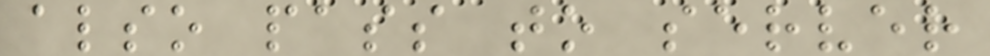also pass to server
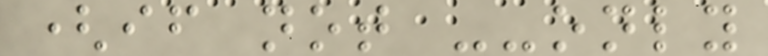(if not --only
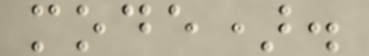mode).
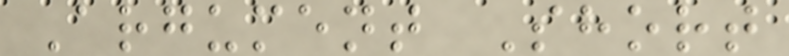Argument Short
